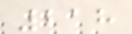218
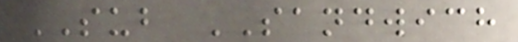SUB SANDWICH
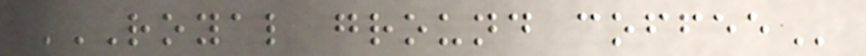ROYAL GROUND COFFEE
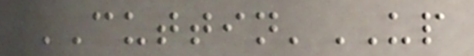CUTTIN'UP
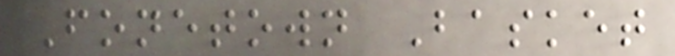Fonetown Basket
